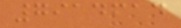7914614
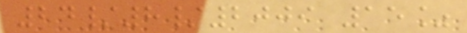24/8/2009 15%
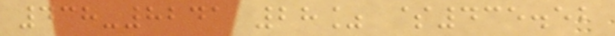438-8241 28% $435.52
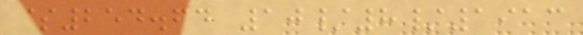$254.64 10/8/1913
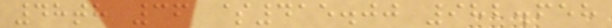48th 36 $415.00 982.658
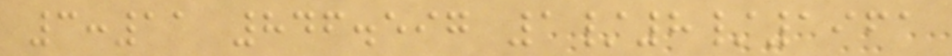3:11 846.597 1/8/1961
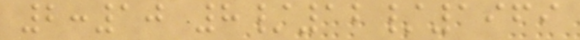2:10 8/12/1969
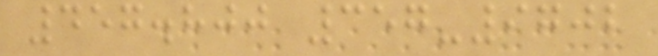457.800 357-9702
